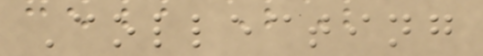Collecting
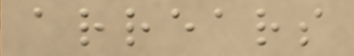arrears
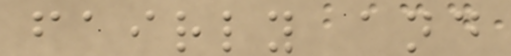fairly and
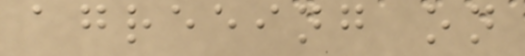agreeing on
